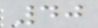40
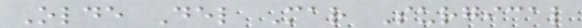Olde Del Mar Surgical
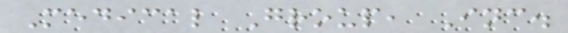Medical Group, Inc.
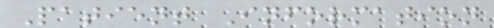Patient Information
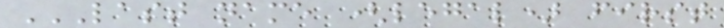LAST NAME (LEGAL) FIRST
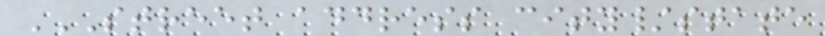STREET ADDRESS CITY/STATE
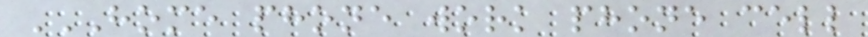HOME PHONE WORK PHONE CELL
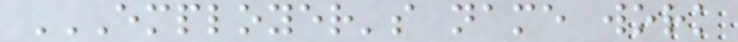EMPLOYER'S NAME WORK
